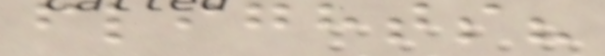flights?
